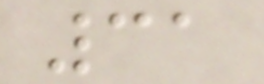31
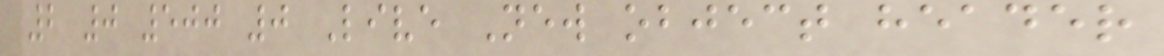2 0 500 0 Live New object header
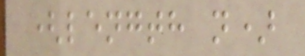(length n)
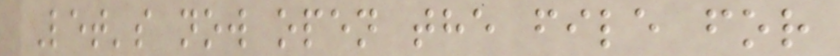Let's now open the file for
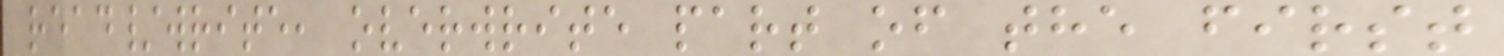read/write, overwrite part of the first
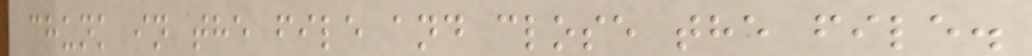chunk in the file and close the file.
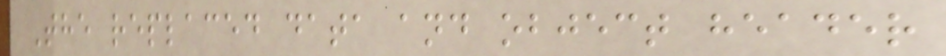The replaced data and object header
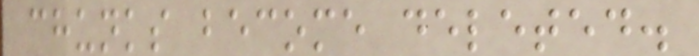chunks become deleted.
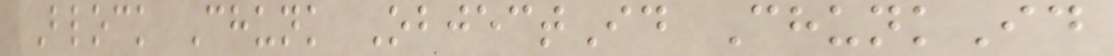Block Chunk ObjectId ChunkId
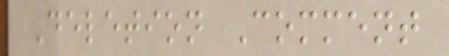Deletion Comment
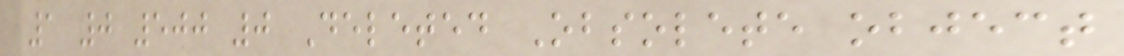1 0 500 0 Deleted Obsolete object
